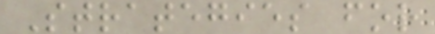Strategies for
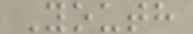Youth
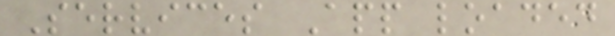Services App loaded
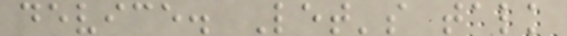device. Let's talk
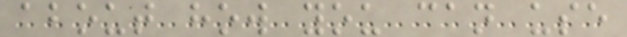about how you can use
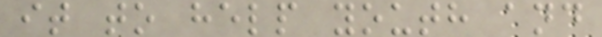it to help youth and
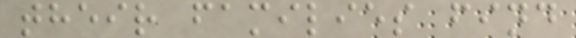their families find
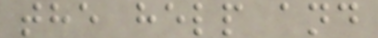the help and
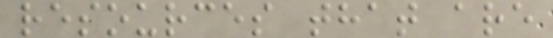resources that are
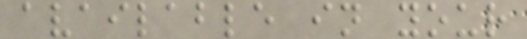available in your
